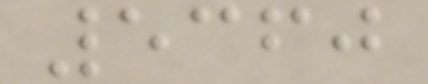5360
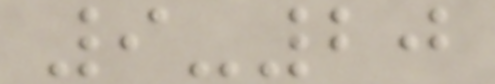9-20
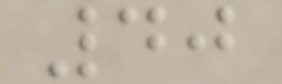40
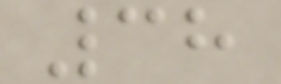38
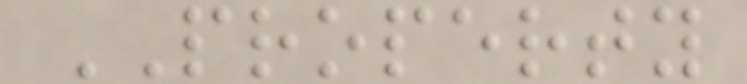PROPERTY
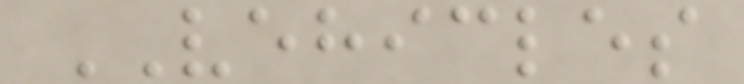VEHICLES
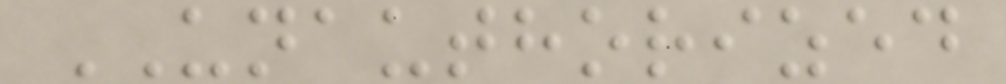UNAUTHORIZED
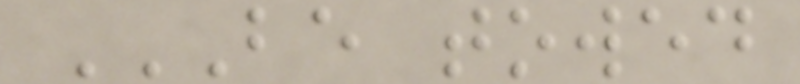BE TOWED
